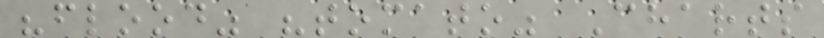"flood" "tomato" Charts
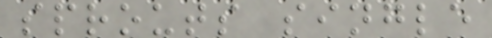sprouts single
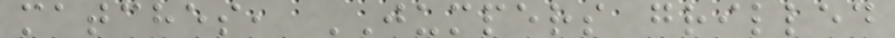matches, JUMPERS grilled
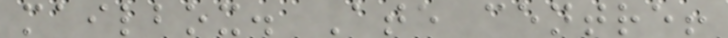mailbox. Ate centre!
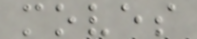moves
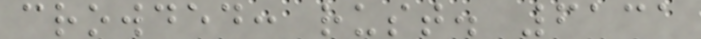crowded: rust. 6131
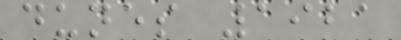dunes 1921
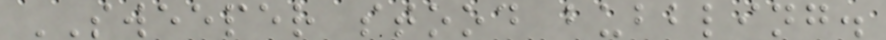SWEEPER stood bubbling.
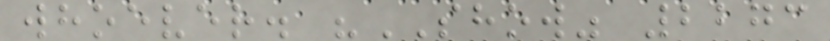whoever. "SHOW" 2273
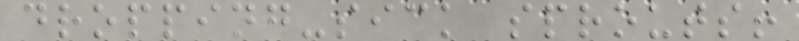dropping-sick sprouts!
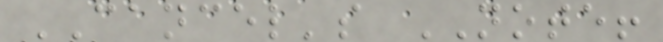CANCEL's NOTE!
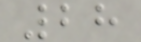28
